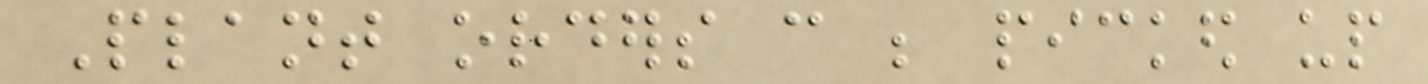Plant orders can be picked up
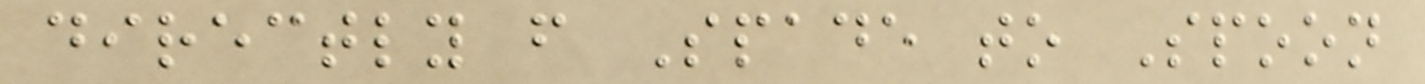directly from Spade to Spoon
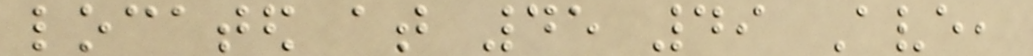located at 45 49 Ave,
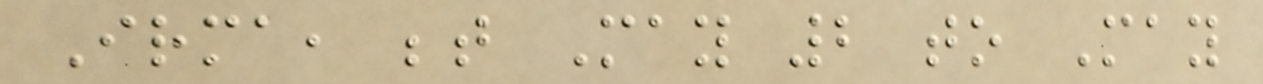Irma, between May 2 to May
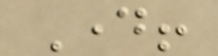Day!
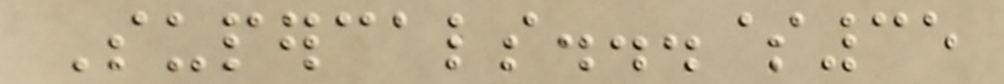Supercals...$35
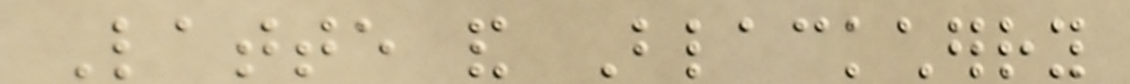Latte and Blackcherry
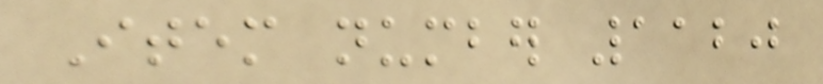Item number 1120
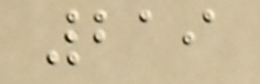219
